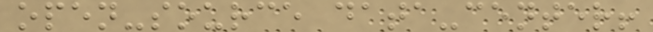open-source data-center!
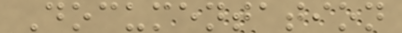Documentation
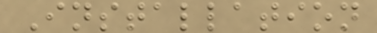Installation
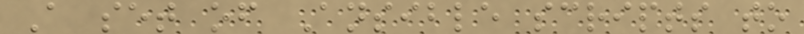A set of Ansible scripts to
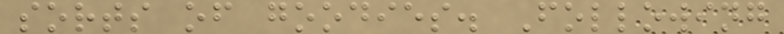sorts of goodies. Following
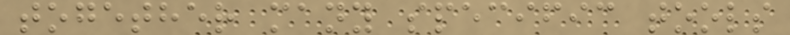together many specific tools
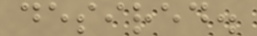desired.
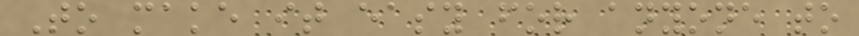To make it easy for anyone to
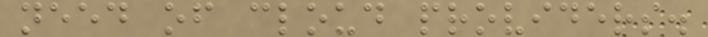need of cloud providers.
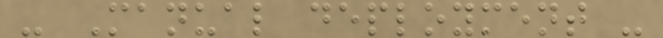- Manual deployment -
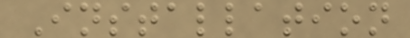Installation
